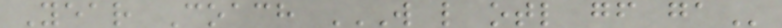Year Coach W L OTL GF GA
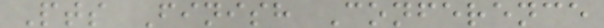Pts Finish Conference
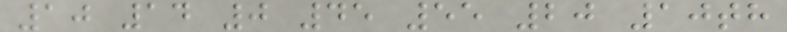10 14 0 45 55 20 10th
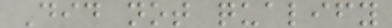Did not qualify
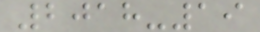2018-19
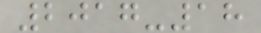2017-18
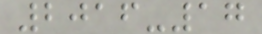2016-17
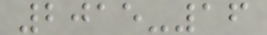2015-16
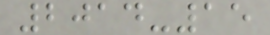2014-15
